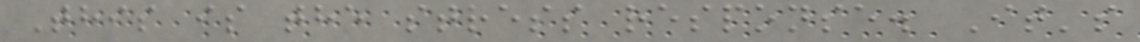This is the stress response. It's
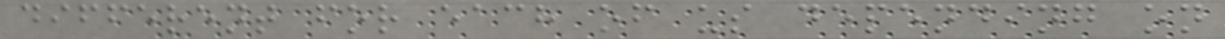different for each of us depending on
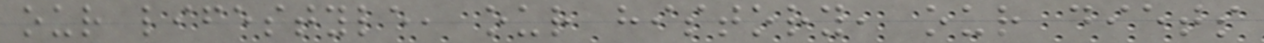our lifestyle, our history, our diets
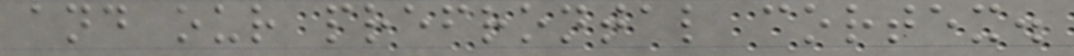and our prefrontal cortex.
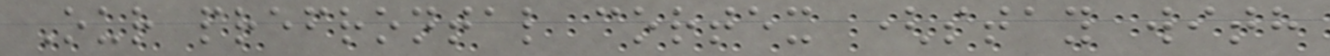Our prefrontal cortex (stay with
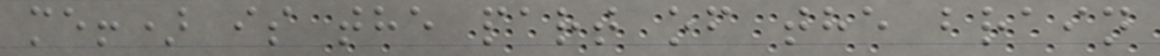me!) is the part of the brain
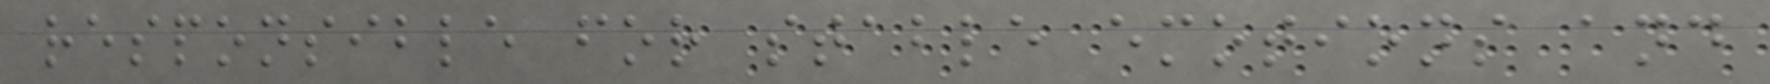responsible for stable emotions and
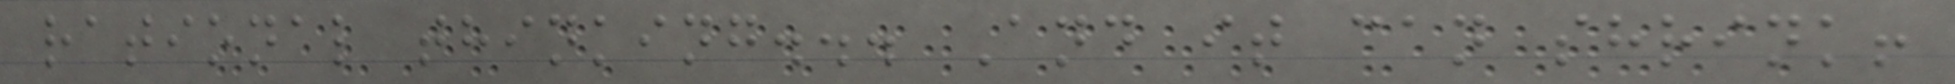rational thinking... And it can shrink!
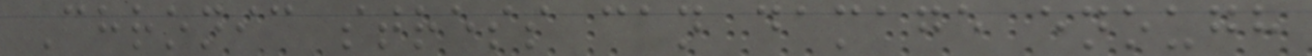Chronic stress can damage enough
